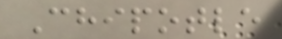Chipotle
